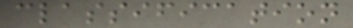classification
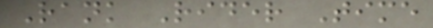Rank Rider Time
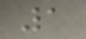1
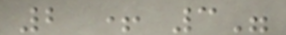2 + 3"
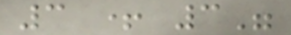3 + 3"
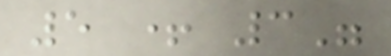5 + 3"
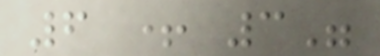6 + 3"
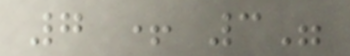7 + 3"
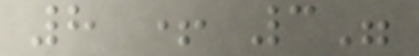8 + 3"
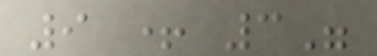9 + 3"
